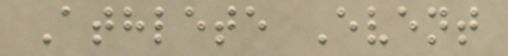Athlete Event
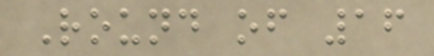Round of 16
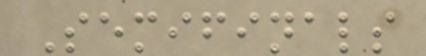Semifinals
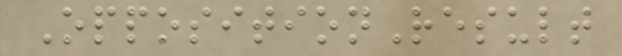OppositionResult
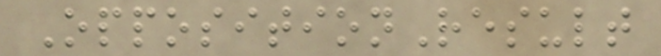OppositionResult
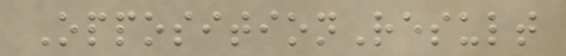OppositionResult
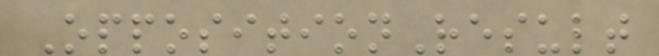OppositionResult
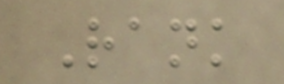Rank
